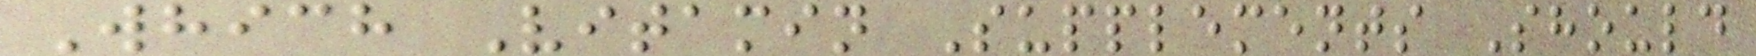Which Vitamin Supplements Should
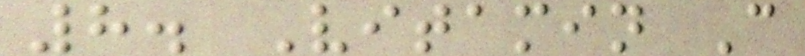8. Vitamin C
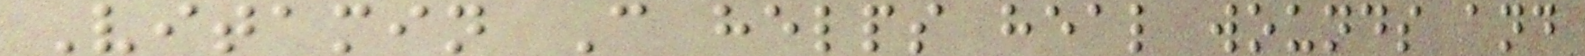Vitamin C helps heal wounds and
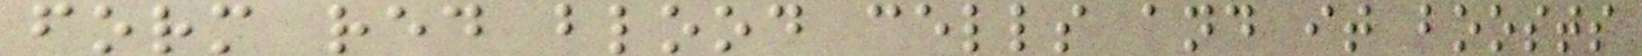form red blood cells and it boosts
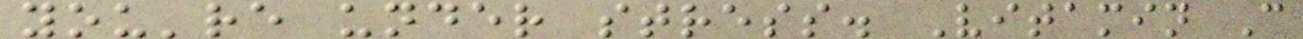you're under stress. Vitamin C
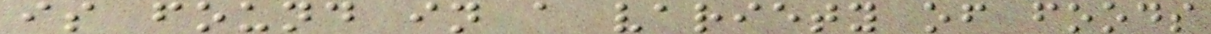is found in a variety of foods
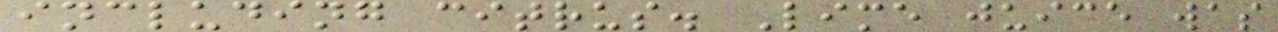including citrus. Lime juice was
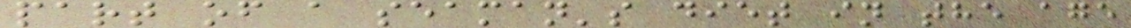part of a seaman's diet in the age
